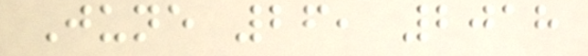June 26, 2018
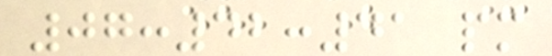07:42:41 pm
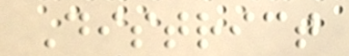District
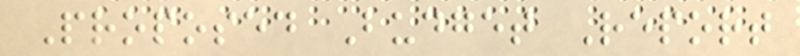Proposed Budget Report
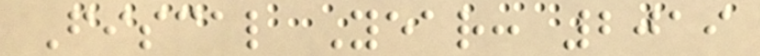Fiscal Year: 2019
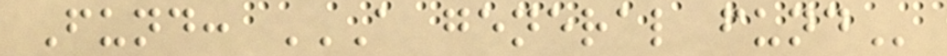Fund: A GENERAL FUND
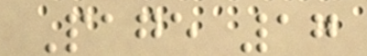Page 17
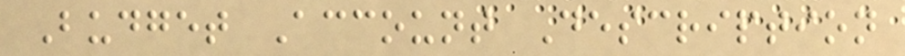Budget Account Description
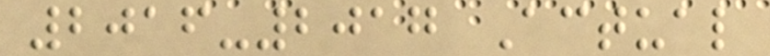2016-2017 Actual
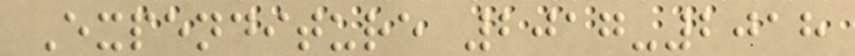Expenditure 2017-2018
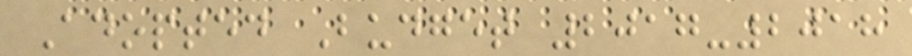Adopted Budget 2017-2018
